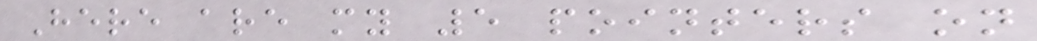Here are my 5 pointers on
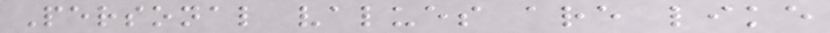Personal values are like
